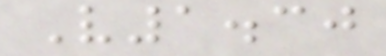V1.30
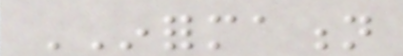INFORMATION
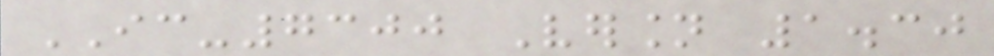IC-7300 Version 1.30
